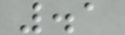.1
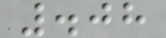.08
